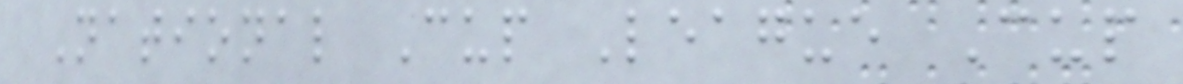National Cup League Cup
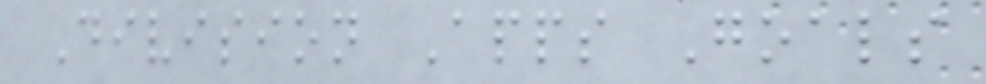Division Apps Goals
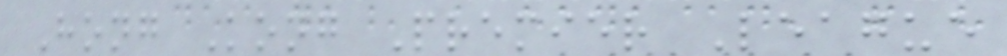Hong Kong Premier League
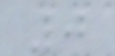0
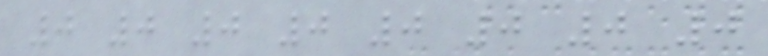0 0 0 0 0 0 0 0
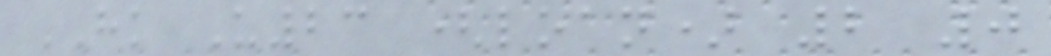HK U23 (loan) 2 0
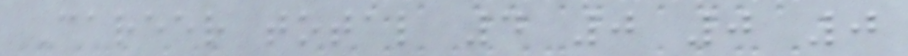Career total 4 0 0 0
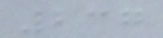237
